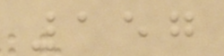157
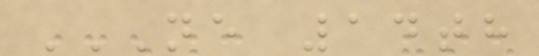NE 14TH
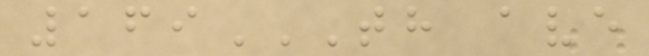169TH AVE
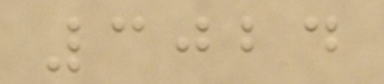3024
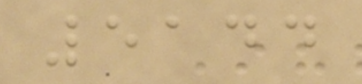5144
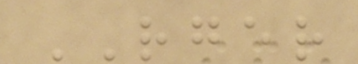RGER
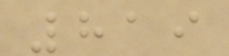819
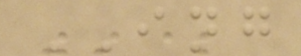ING
